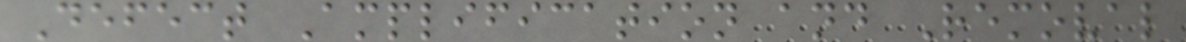Defect Amplification and Removal
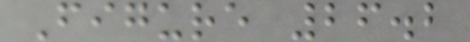Figure 26.2
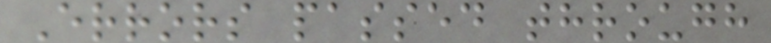Errors passed through
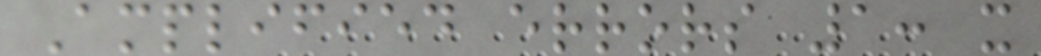Amplified errors 1: x
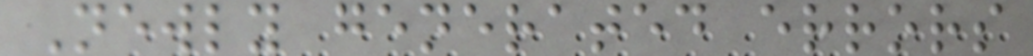Newly generated errors
